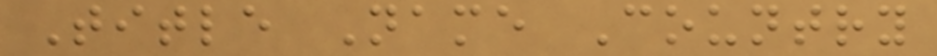Title Name Country
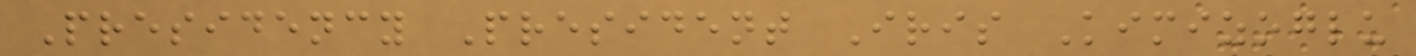Presidency President Iris Kimizoglu
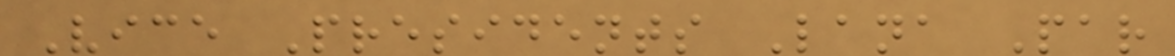Vice Presidents Lana Par
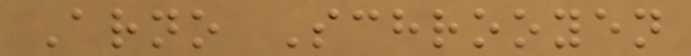Arno Schrooyen
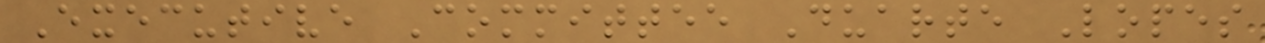Executive Committee Duarte Lopes
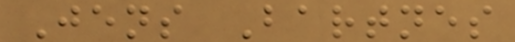Jens Bartnes
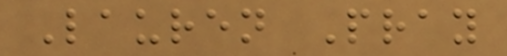Lauren Pray
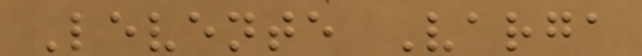Levente Varga
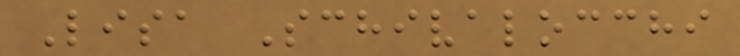Lisa Schivalocchi
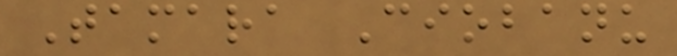Tamara Ciobanu
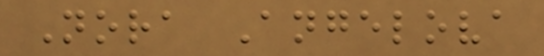Nora Angelova
